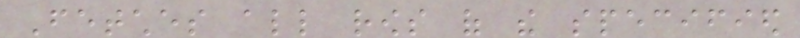Fetches all rows of the specified
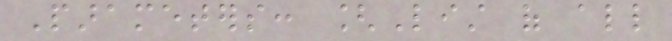Parameters: [List of all
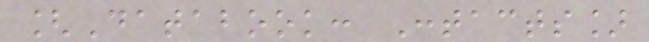[Databook: Contacts]
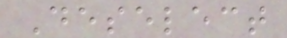Deselect
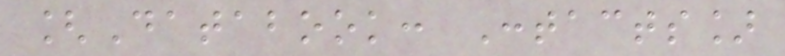[Databook: Contacts]
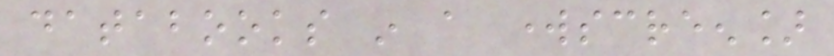databooks in a workscreen]
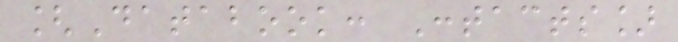[Databook: Contacts]
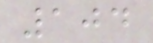104
